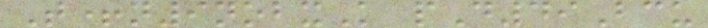T+n9nobxK pD49Bcu
